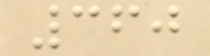360
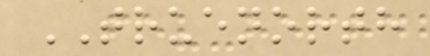TRUENORTH
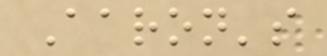Aaron's
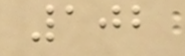102
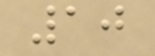10
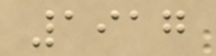1917
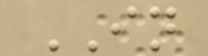IN
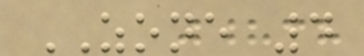ZONE 4
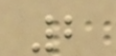2
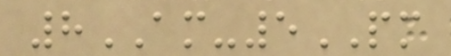8AM-5PM
